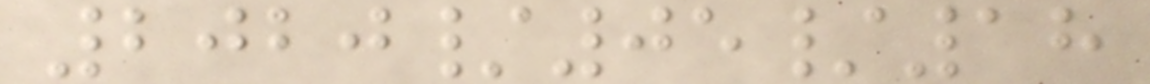2020/05/18
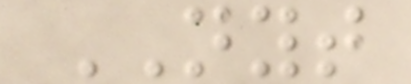NYT
